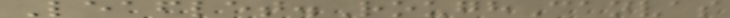Leaflet.RoughCanvas
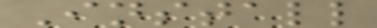Install
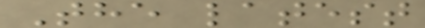The latest
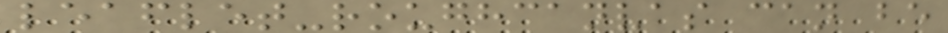leaflet-roughcanvas can be
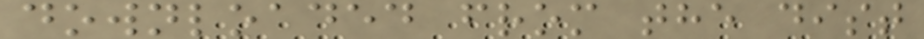downloaded from the dist
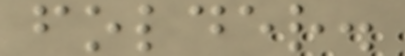folder.
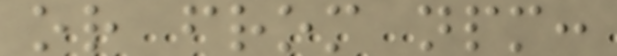or from npm:
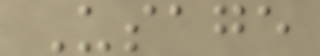Usage
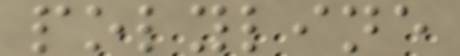polyline
